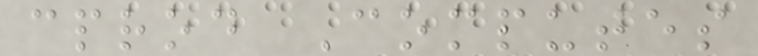cprod Computes
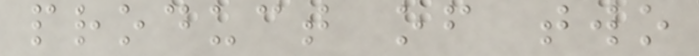product of two
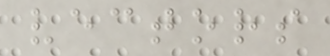vectors
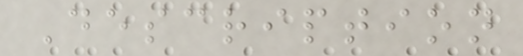Description
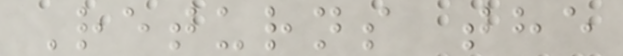Returns the
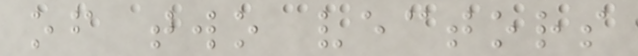of two vectors
